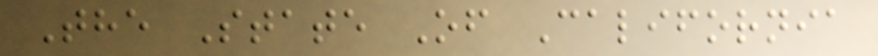The State Of California
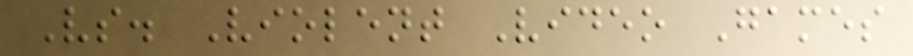Vs. Violent Video Games
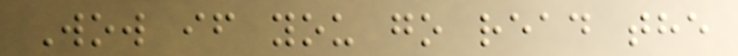Wow if you go read the
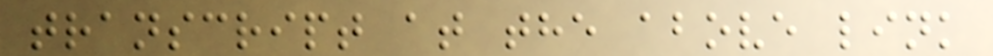transcript at the above link
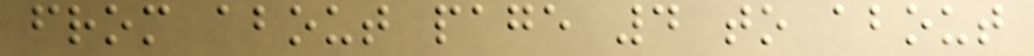from about page 4 to about
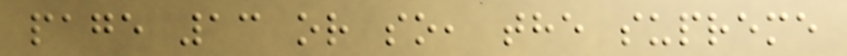page 13 or so, the supreme
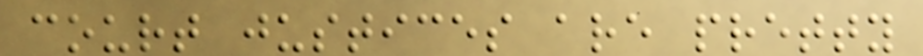court justices are pretty
